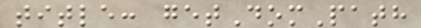title: getDomPath
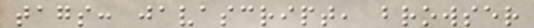tags: javascript, browser
